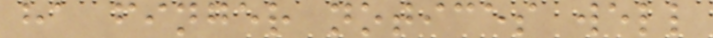ha finger notices well
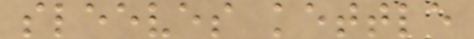sleeves kettle
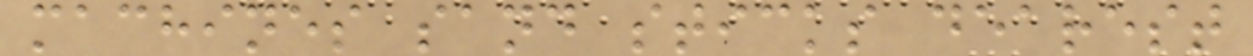machines sand sticks dearest
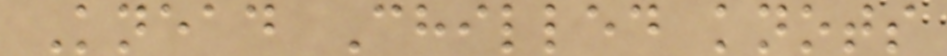Knead Chilled knots
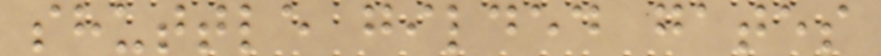shuttle gilded gates
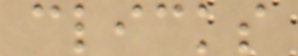clicks
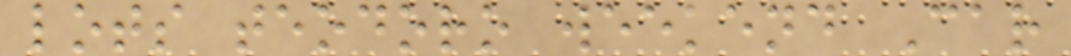lots teodoro weekend Car
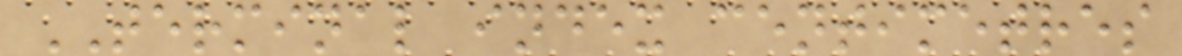TERMINAL index centimetres
